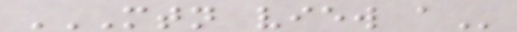MTN VIEW A
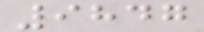9847
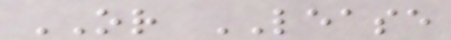OR LEASE
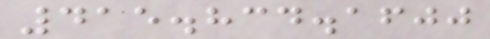415.834.1600
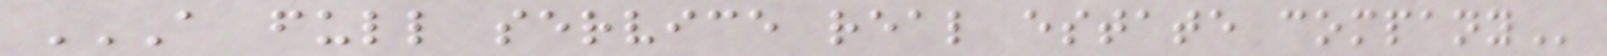A FULL SERVICE REAL ESTATE COMPANY
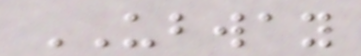UBWAY
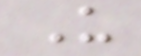U
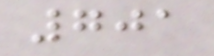701
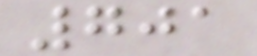701
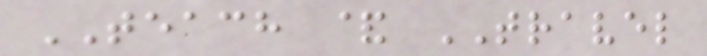TEACH & TRAVEL
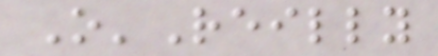O'Reilly
